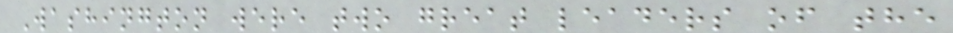Washington were two great leaders of the
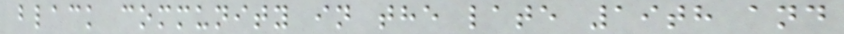black community in the late 19th and
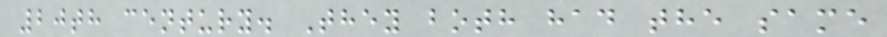20th century. They both had the same
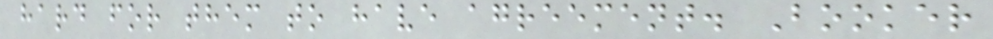hard for them to have agreement. Booker
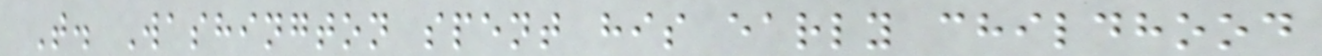T. Washington spent his early childhood
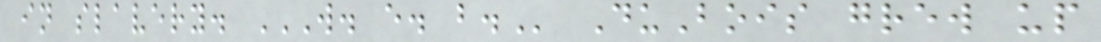in slavery. W. E. B. DuBois grew up
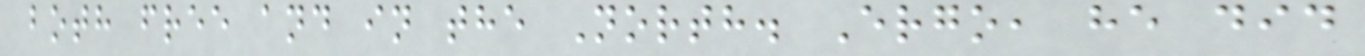both free and in the North. Ergo, he did
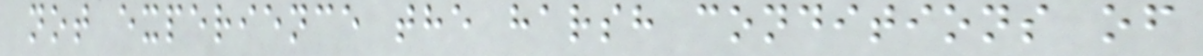not experience the harsh conditions of
